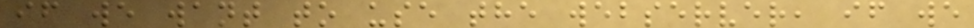if we want to use the webserver, if we
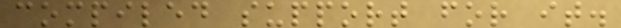compiled support for it.
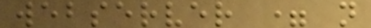webserver = n
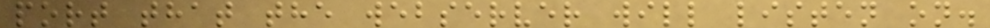port that the webserver will listen on.
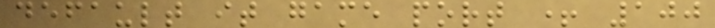default it game port + 100
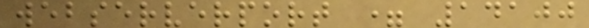webserverport = 14100
